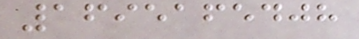1695165408
